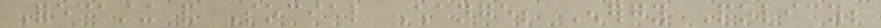Forecasting and Social Change; Energy Policy;
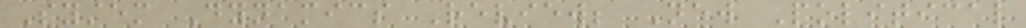System Dynamics Review; New Political
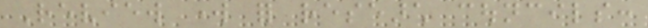Review work for research councils:
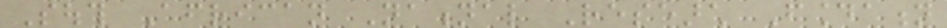South African National Research Foundation
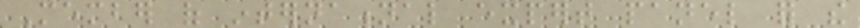Member of international expert panel for the
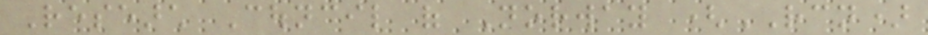Research Council of Norway (RCN)
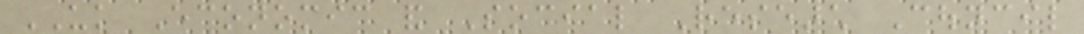UK Economic and Social Research Council
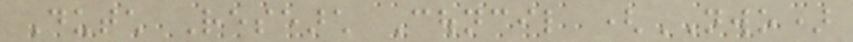Dutch Research Council (NWO)
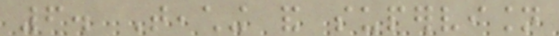6. Teaching and supervision
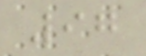97
